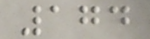174
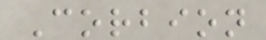Corbion
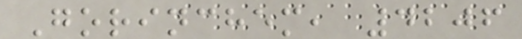Gorinchem, 4206
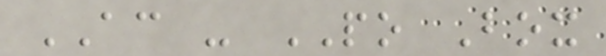AC - PO Box
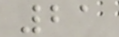21
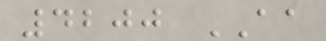4200 AA
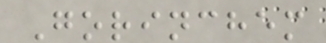Gorinchem
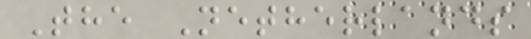The Netherlands
